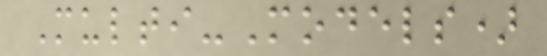Multi-Models)
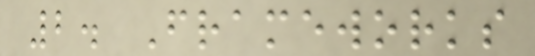2. Frameworks
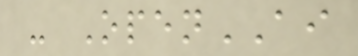- OpenAI
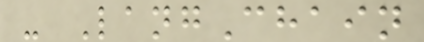- LangChain
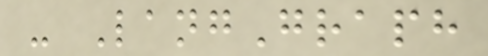- LangGraph
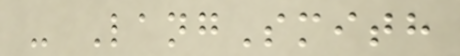- LangSmith
